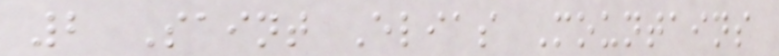2 Saint Elias Mountains
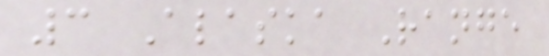3 Alaska Range
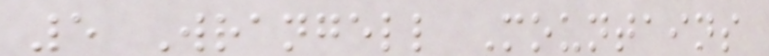5 Wrangell Mountains
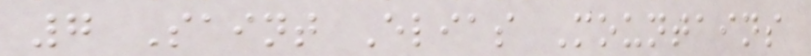7 Saint Elias Mountains
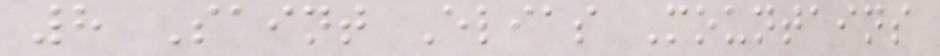8 Saint Elias Mountains
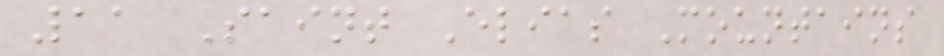11 Saint Elias Mountains
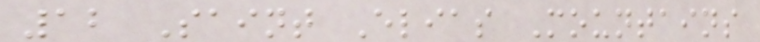12 Saint Elias Mountains
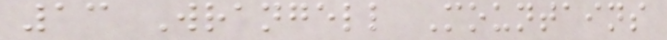13 Wrangell Mountains
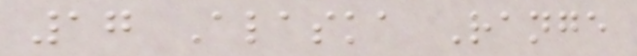17 Alaska Range
